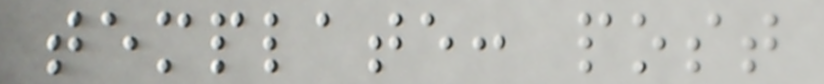template: post
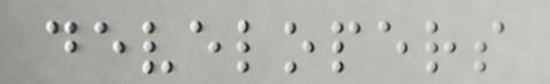developers
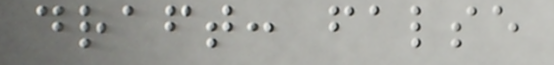draft: false
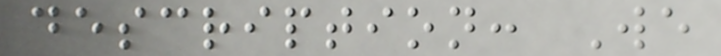description: We
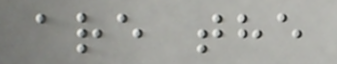are the
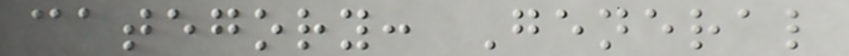category: General
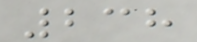238
